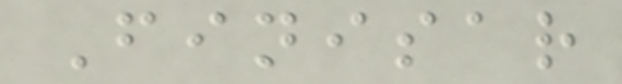Finisar
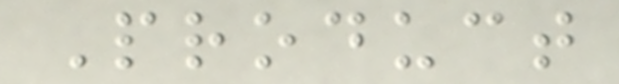Product
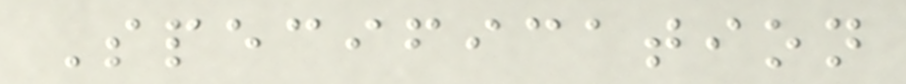Specification
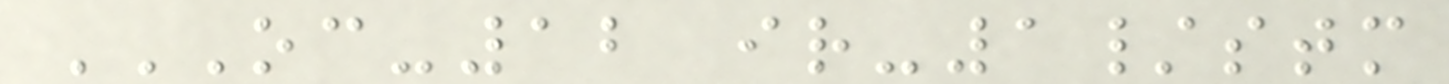OC-12 IR-1/STM
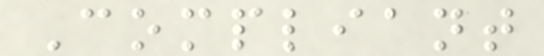Compliant
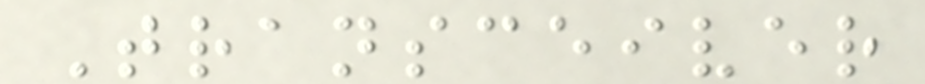Transceiver
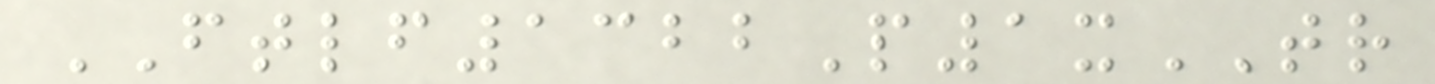FTLF1322P1xTR
